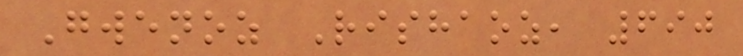Gwenoz Rishaoz, 690
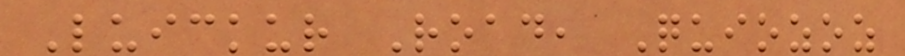Luickur Road, Quiozoz
